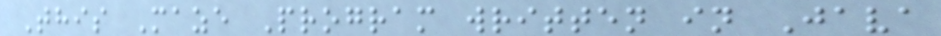This Maze Program written in Java
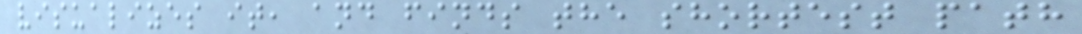visualizes it, and finds the shortest path
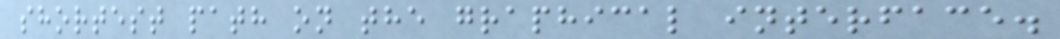shortest path on the graphical interface.
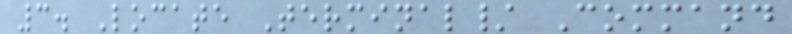3. Locate Terminal/ Command
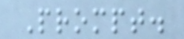Prompt.
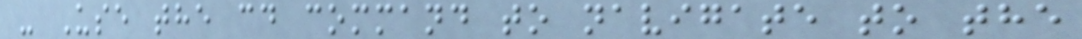- Use the cd command to navigate to the
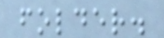folder.
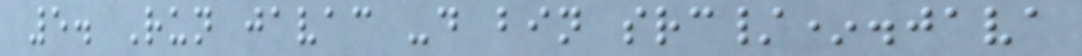5. Run javac -d bin src/*.java
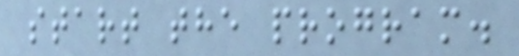start the program.
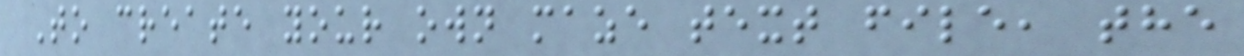To create your own maze text file, the
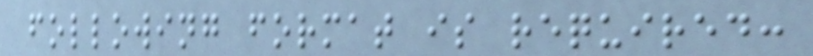following format is required:
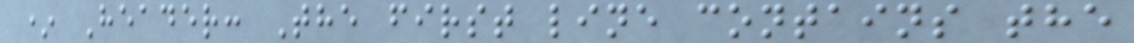* Header: The first line contains the
